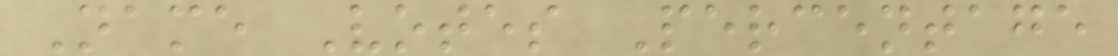Name Votes Percentage
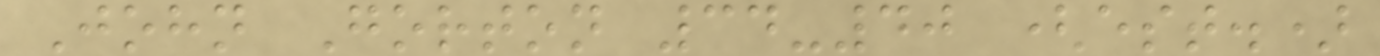John Gorton 34-40 (est.)
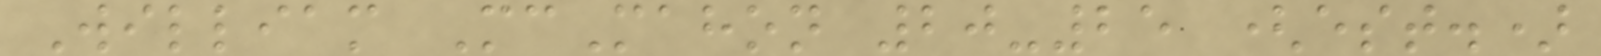William McMahon 20-25 (est.)
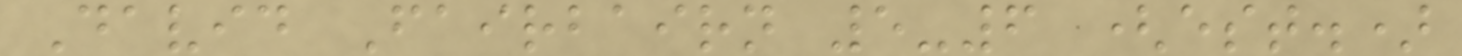David Fairbairn 5-6 (est.)
